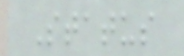Status
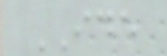IDE
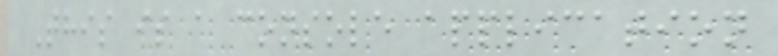This is a console application
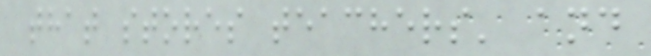that stores teachers' and
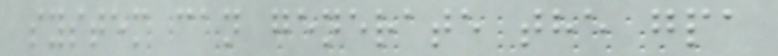system can generate the gpa
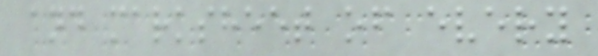and marksheet of every
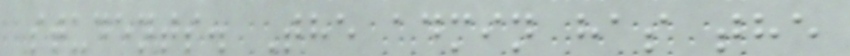students. The admin has the
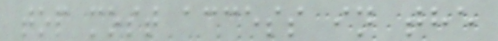top most access in the
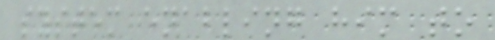system enabling him to
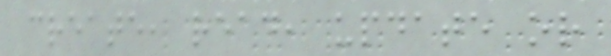create, read, update or
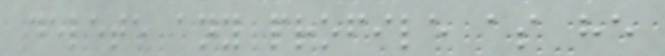delete any profile as he
